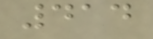414
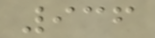936
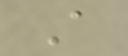A
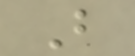B
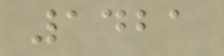1421
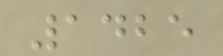1425
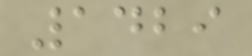1429
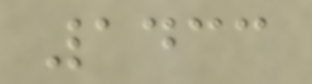1433
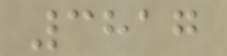3817
